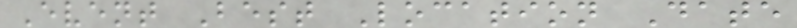Event Best Location Date
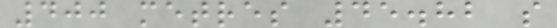400 metres 45.82 s
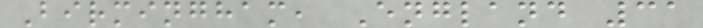Birmingham, England 31
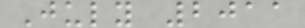July 2011
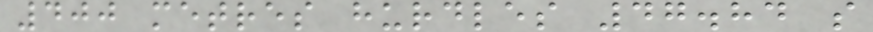400 metres hurdles 47.84 s
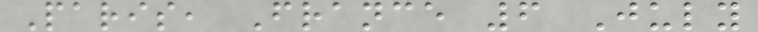Paris, France 6 July
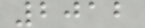2012
